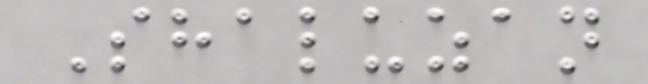Shaluzan
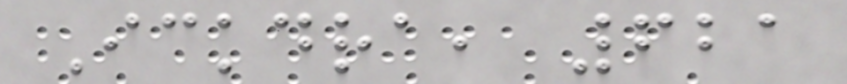Ickdra, 621
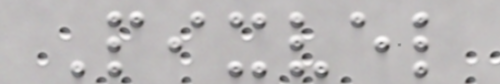Pixvel
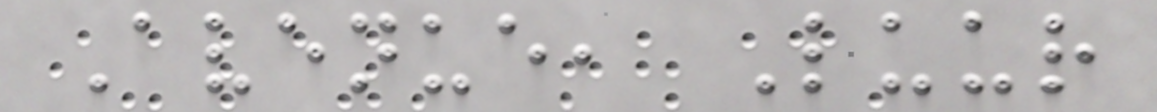Avenue, Luur
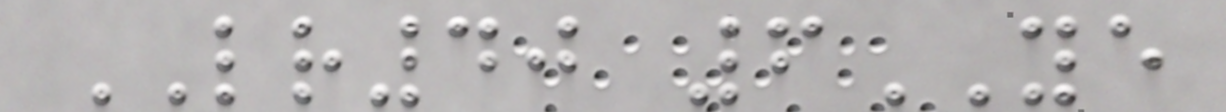LR40 6YE
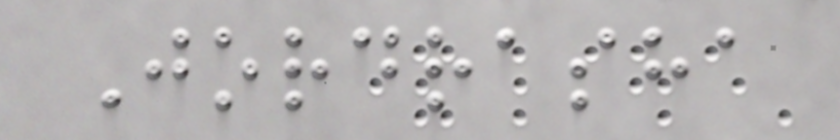Jordrasha
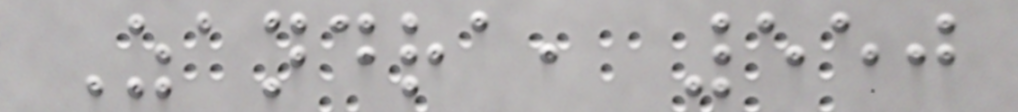Zandra, 550
